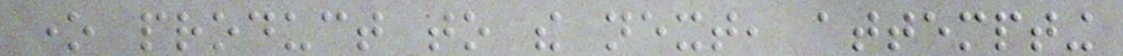one product to the next, attempting
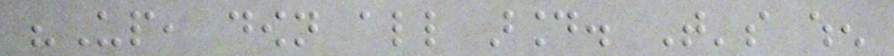"Up, down all around. That's when
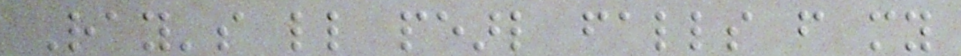Ray's little pearl falls from my
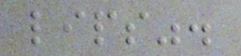lips".
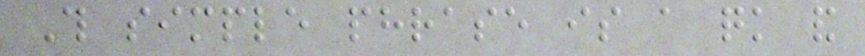This simple phrase is a quick and
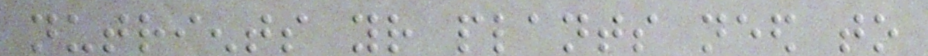nutrients your plants need to
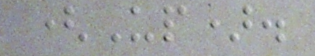(Up).
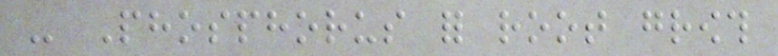- Phosphorus for root growth
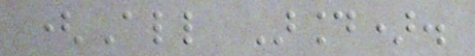(All Around).
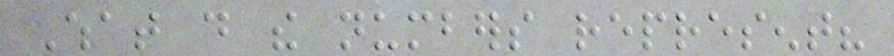What do the numbers represent?
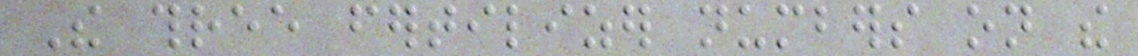The three fertilizer numbers on the
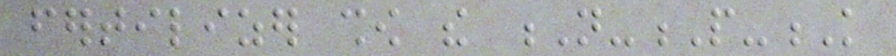fertilizer show the N-P-K
